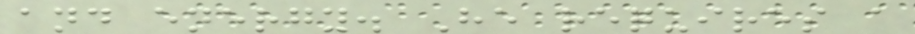and energy. He requires a
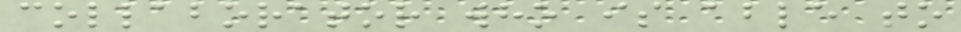collaborator who is able to
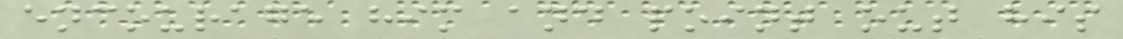encourage him and point out his
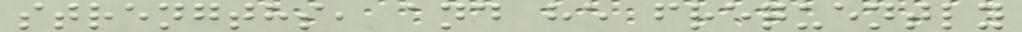strengths, and he frequently
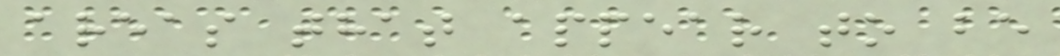areas that appear to be
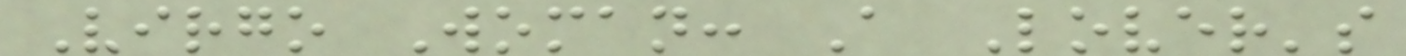Virgo Woman: A Lover's
